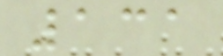131
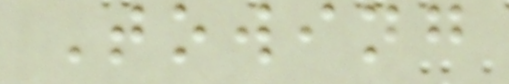Towing
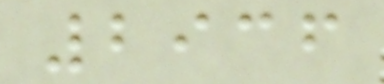2936
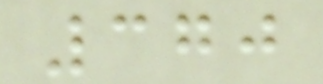370
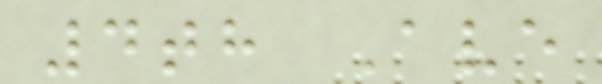4th Ave
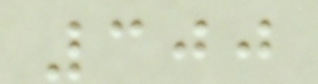300
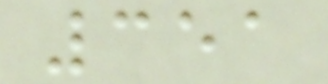351
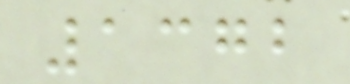1372
